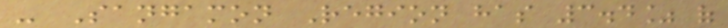- Sangamon Region has 3.4% of
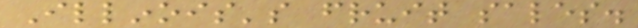Illinois's fruit sales.
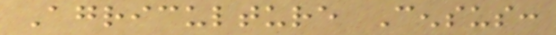Agriculture Census:
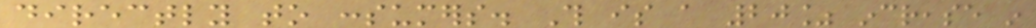directly to consumers. This is a 20% increase in
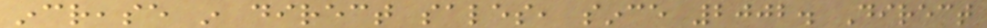increase in direct sales, since 2002. Direct
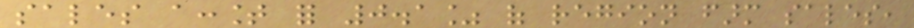sales account for 0.1% of region farm sales,
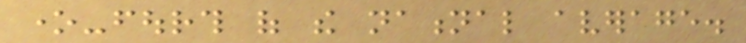one-fourth of the national average.
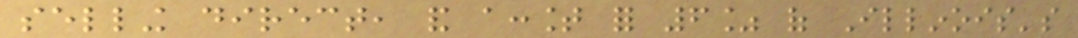selling direct, and account for 6% of Illinois's
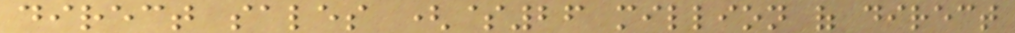direct sales ($26 million of direct
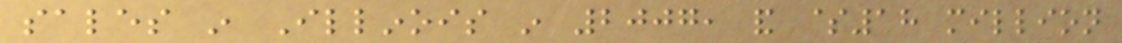sales in Illinois in 2007, and $18 million
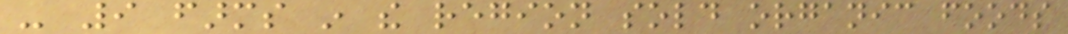- 9 farms in the region sold organic foods
